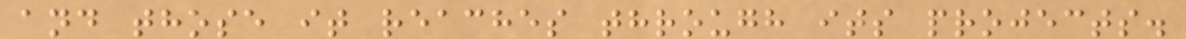and those it reaches through its projects.
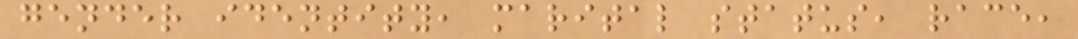gender identity, marital status, race,
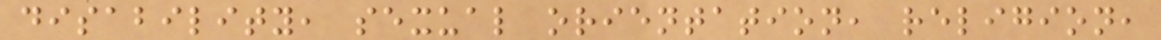disability, sexual orientation, religion,
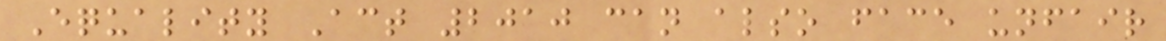Equality Act 2010 can also face unfair
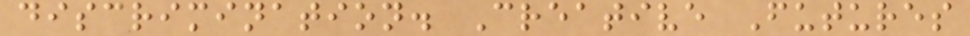discrimination. Creative Futures
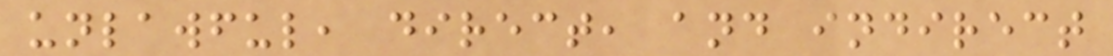unlawful, direct, and indirect
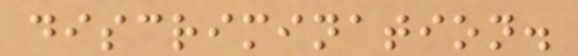discrimination.
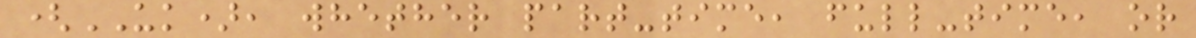(UK), whether part-time, full-time, or
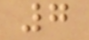7
